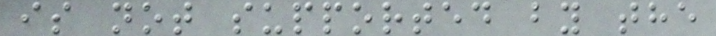is not supported by the
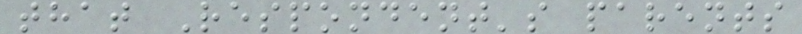that Respondent's parents
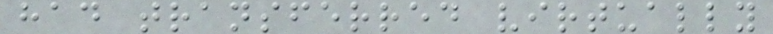had transferred virtually
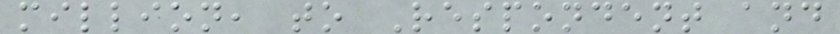million, to Respondent and
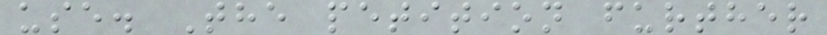use. The petition further
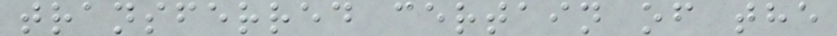transferred certain of the
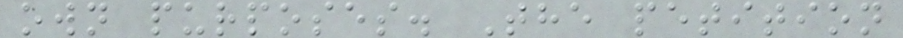own purposes. The petition
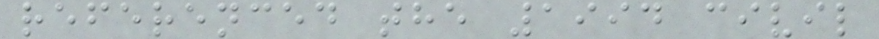referenced the 1994 civil
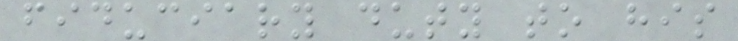fiduciary duty to his
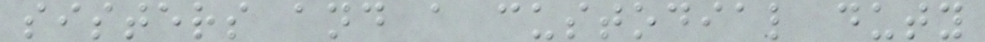sisters and a custodial duty
